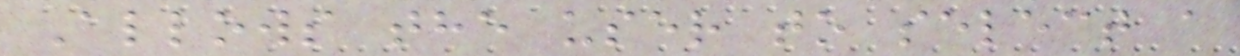Allows the user to select a
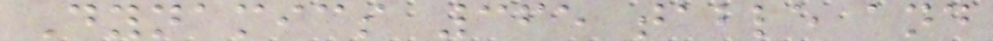Dynamics 365 table and
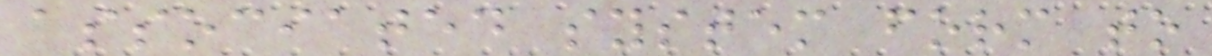associated system form to
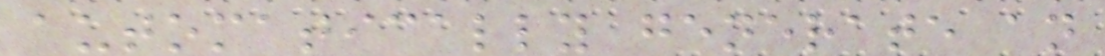automatically generate an
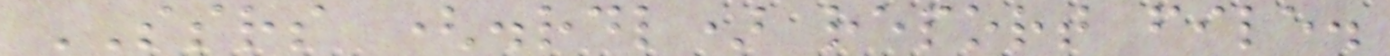SSRS (.rdl) report file.
